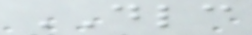DLC
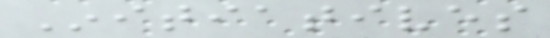Initiatives
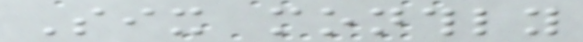Six monthly
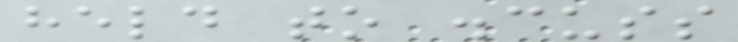held to discuss
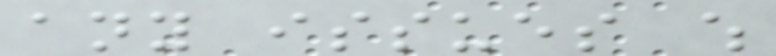any issues which
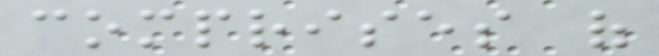comprises of
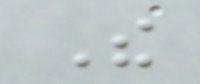The
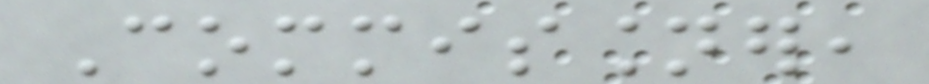Commissioner,
